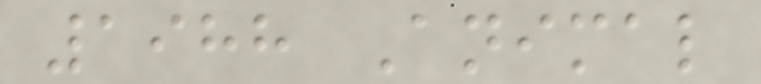1988 Animal
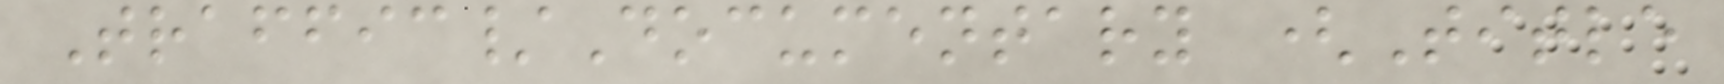Traffic/Documentary (Title
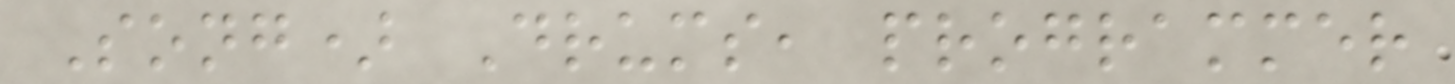Song) Drums, programmer
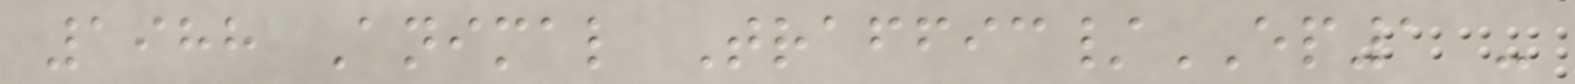1988 Animal Traffic/EP1 -
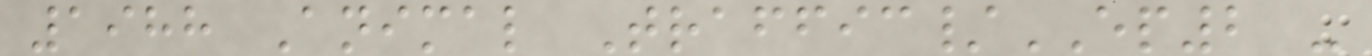1988 Animal Traffic/EP2 -
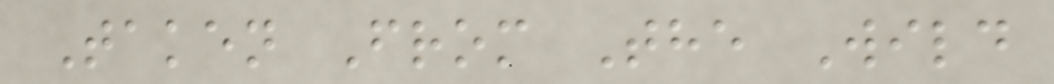Taken From The Wild
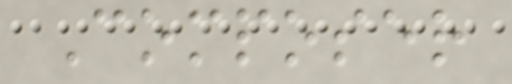Composer
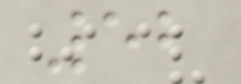52
